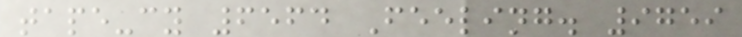tape-cy 6564 Feeling. 9759
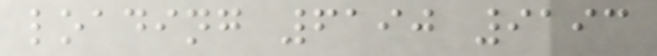loading 6190 9193
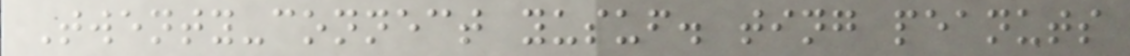Twenty-connect yusuf. ting peanuts
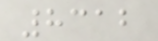8312
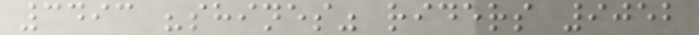3493 "shines" riders 9052
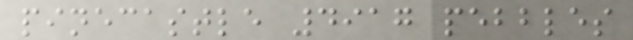pinecastle 4917 pebbles
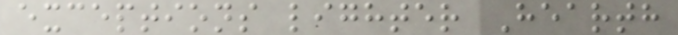exceptions lighter Hearth
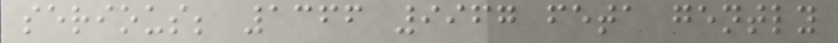serious; 1366 9967 feta gently
